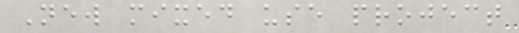New mixed use project
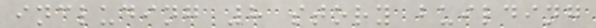including 8 story building
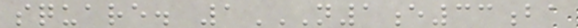square. 1N1E33BA
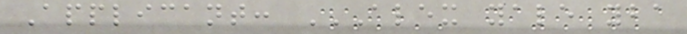Applicant: ALEX YALE YBA
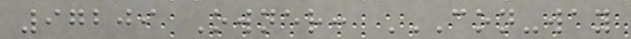97209 Owner: CON-WAY
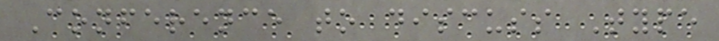Conference to discuss Type
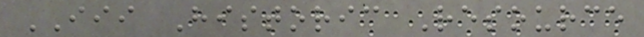III Historic Resource
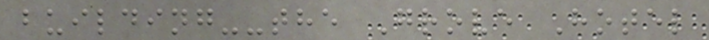building--the Grove Hotel
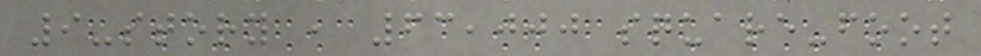9-story , 63,000 square-foot
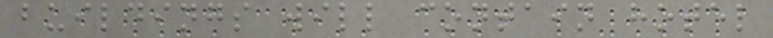buildings will contain hotel
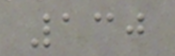130
